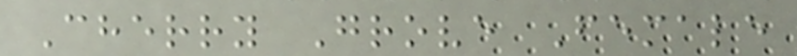Cherry Grove Female
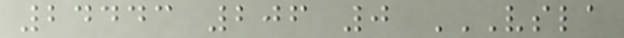24443 206 0 VSLA
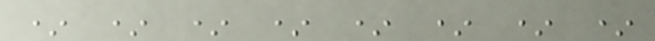* * * * * * * *
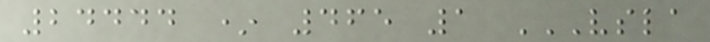24444 * 465 1 VSLA
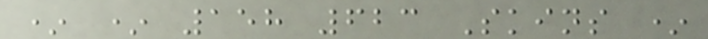* * 158 623 Skins *
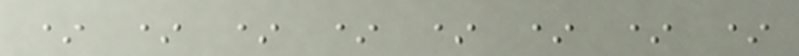* * * * * * * *
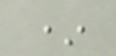*
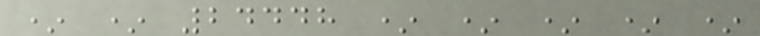* * 24448 * * * * *
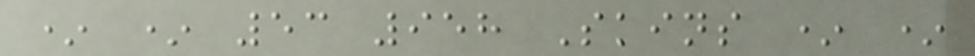* * 53 958 Skins * *
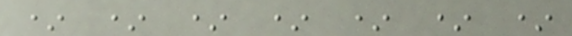* * * * * * *
